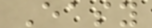Easy
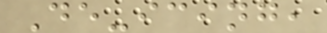De-icing,
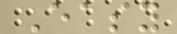Easy
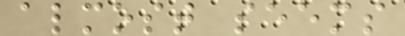almost seems
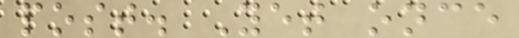post. Yet once
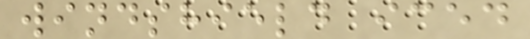windshield iced
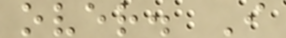over. I
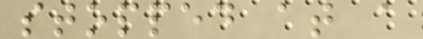stopped at a
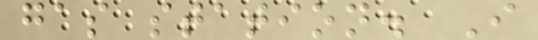gas station. I
